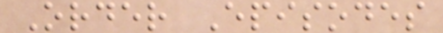Order Episodes
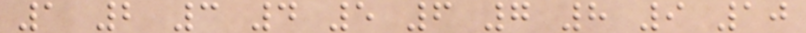1 2 3 4 5 6 7 8 9 10
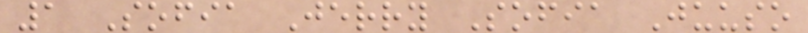1 Sofia Jerry Sofia Juuso
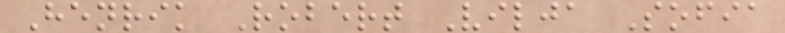Henrik Robert Vilja Sofia
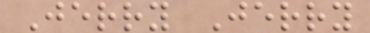Jerry Jerry
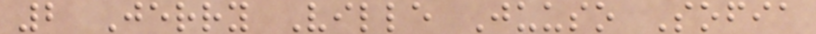2 Jerry Ville Juuso Sofia
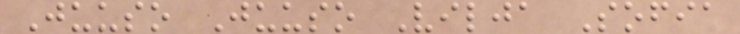Juuso Juuso Vilja Sofia
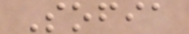Sofia
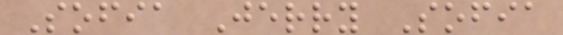Sofia Jerry Sofia
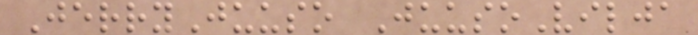JerryJuuso JuusoVilja
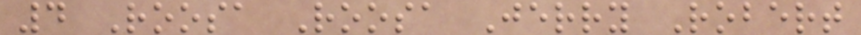4 Roosa Roosa Jerry Robert
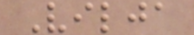Vilja
